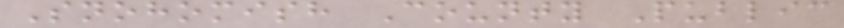Snohomish County Public
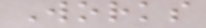Works
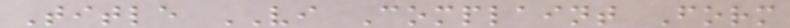Title VI Complaint Form
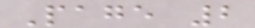Page 2
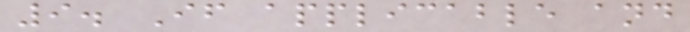9. If applicable and
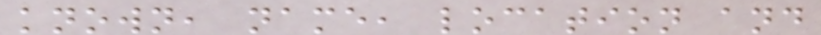known, name, location and
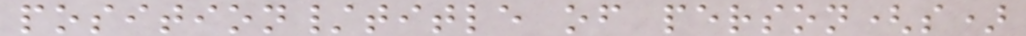position/title of person(s)
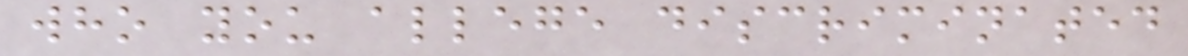who you allege discriminated
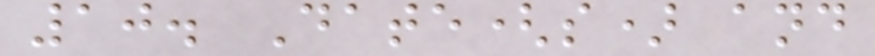10. Date(s) and
